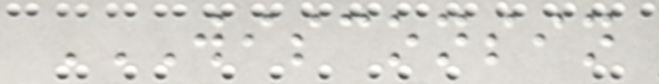WISCONSIN
